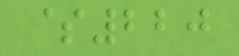$220
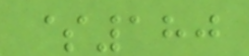$180
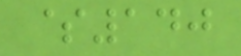$140
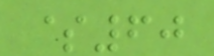$60
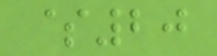$20
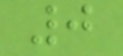0
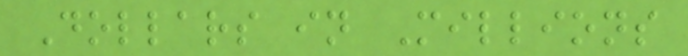Dollars in Millions
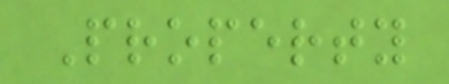Property
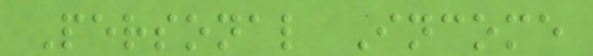Personal Income
